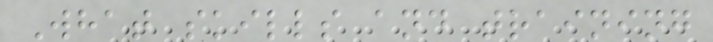What skills and training
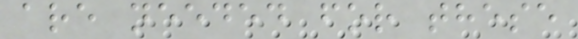are needed for these
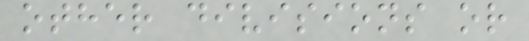other divisions or
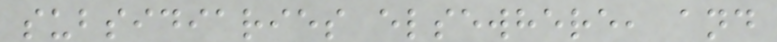subsidiaries elsewhere, and
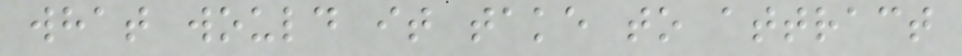what would it take to attract
